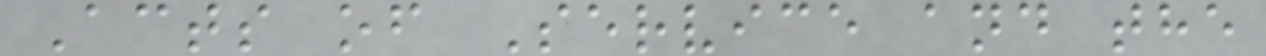Acts of Service and the
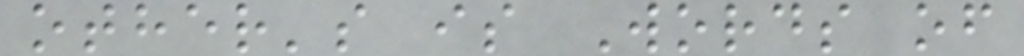other's is Words of
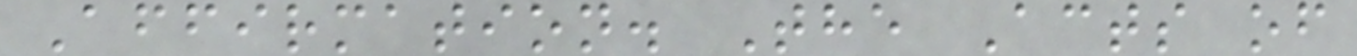Affirmation. The Acts of
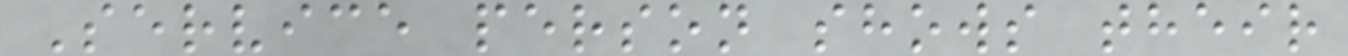Service person shows their
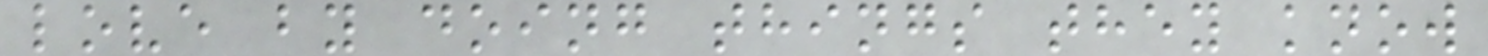love by doing things they know
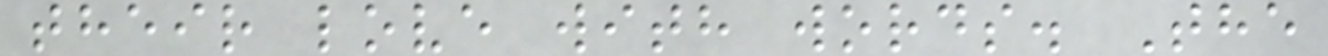their love with words. The
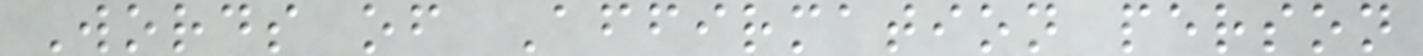Words of Affirmation person
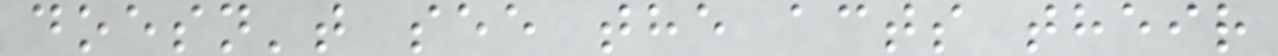doesn't see the acts their
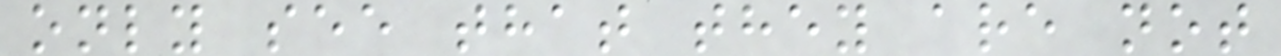only see that they are not
